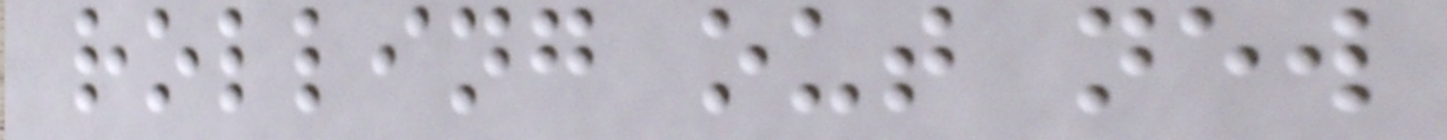rolling out new
